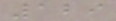129
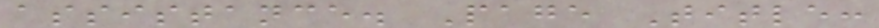assistance. Page Title:
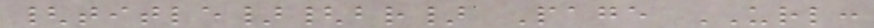{title}{br} Page URL:
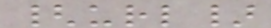{url}
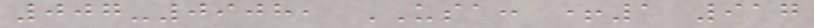007-0908, USA: +1 917
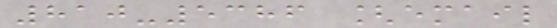810-5386 [email
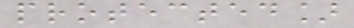protected]
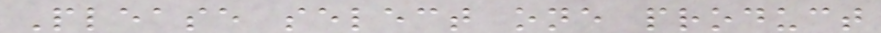Please select one product
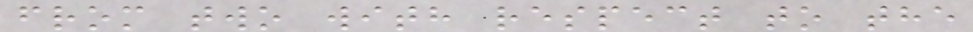from two with respect to the
